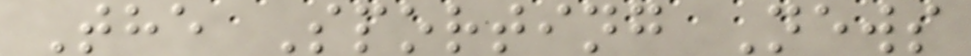The Sporting News
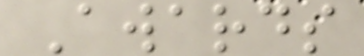Awards
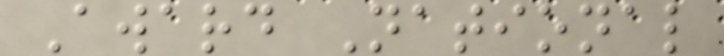Award National
